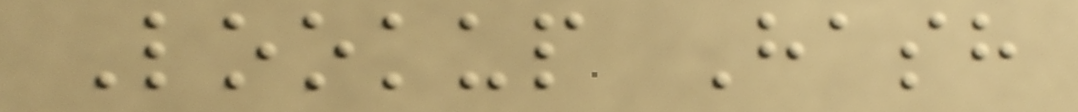Lookup Hash
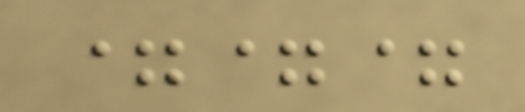===
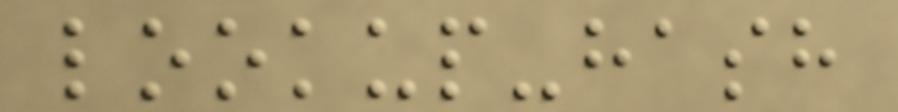lookup-hash
